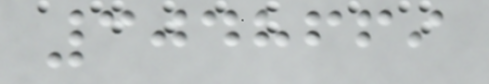3048669
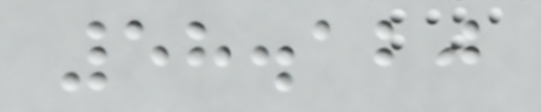58.120
